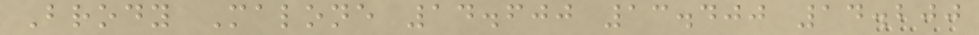Brody Malone 14.600 13.400 14.200
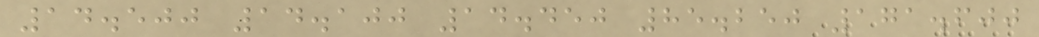14.500 14.100 14.450 85.250 171.600
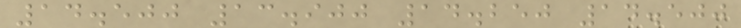14.500 13.900 14.250 14.500
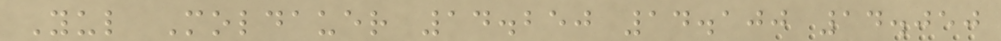Yul Moldauer 14.250 14.100 14.050
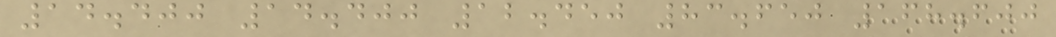14.400 14.400 12.450 83.650 168.600
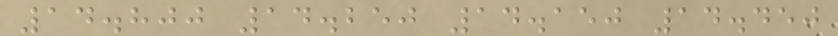14.800 14.250 14.150 14.450
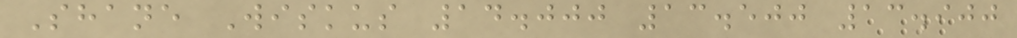Shane Wiskus 14.000 13.500 13.900
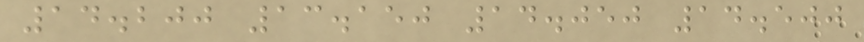14.200 13.150 14.050 14.500
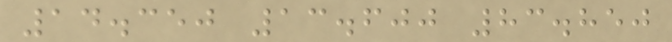14.350 13.600 83.850
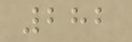282
